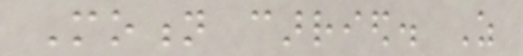Motion carried. As
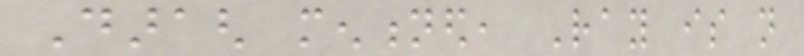Daragh mentioned, Ray is not
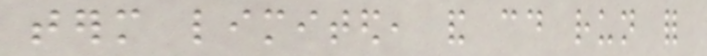term limited, and could run for
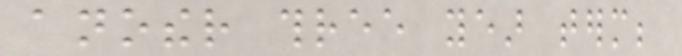another three year term;
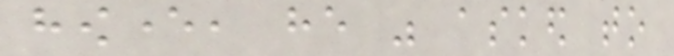however, he was asked to
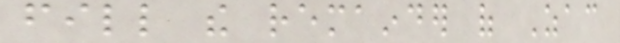fill the remainder of Zac
